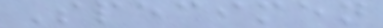Specimen
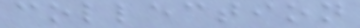collection
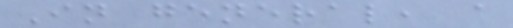In general, a
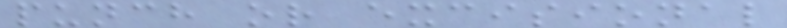punch or excisional
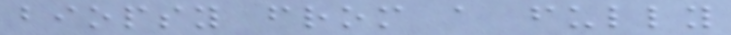biopsy from a fully
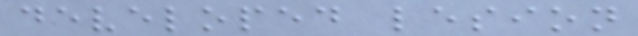developed lesion
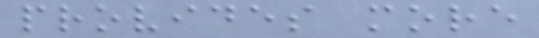provides more
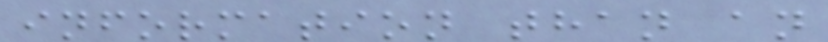information than an
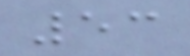53
